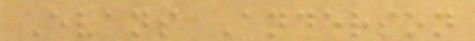Evans Anderson
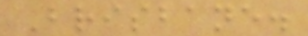Brisbane.
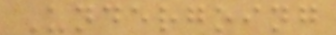Undergoing
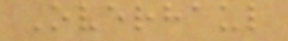Overhaul
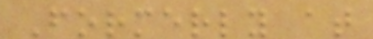Formerly at
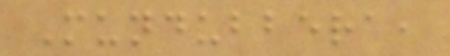Mundubbera,
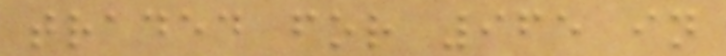traded for 965 in
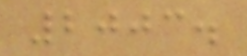2003.
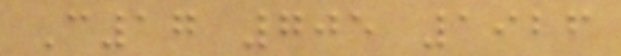C17 705 1926
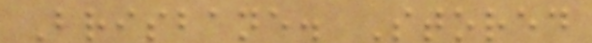Brisbane. Stored
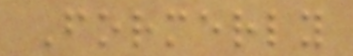Formerly
